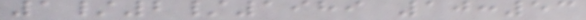1/2/1989 10:53
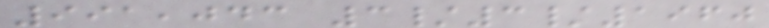991,043 3/3/1960
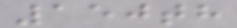150th
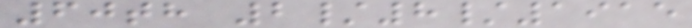60th 2/8/1915
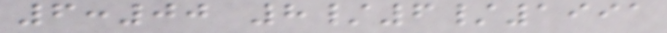6:00 8/6/1991
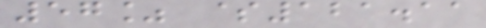57% $121.11
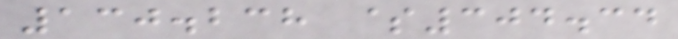130.238 $304.34
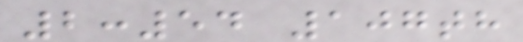2:54 107th
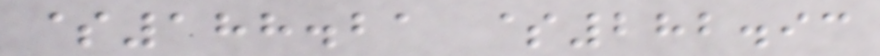$188.21 $282.93
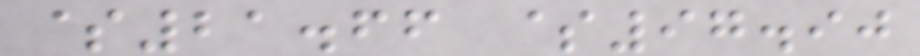$21.66 $97.90
